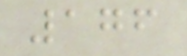176
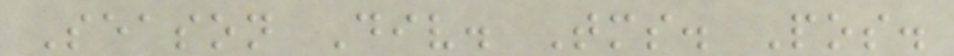Season Div. Tms. Pos.
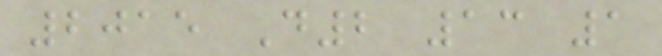2015 D2 13 1
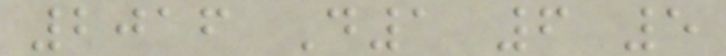2016 D1 6 5
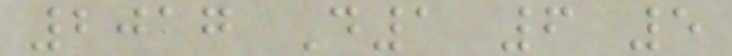2017 D1 6 5
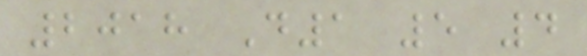2018 D1 5 4
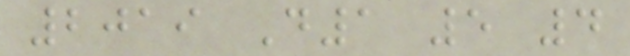2019 D1 5 4
